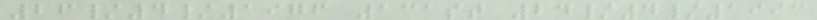26/4/1976 131st 24/4/1993
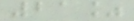21%
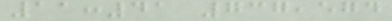11:41 737,574
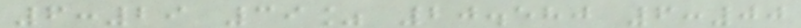6:29 39% 20.580 6:00
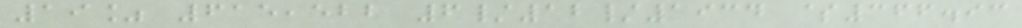19% 615,522 6/12/1934 $366.93
